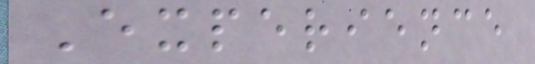Experience
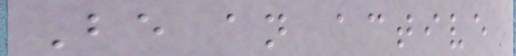Be an active
